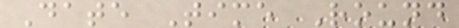Date Time Round
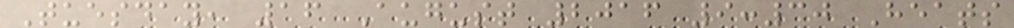Tuesday, 16 August 2016 9:30 Heats
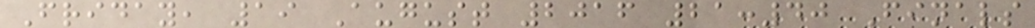Friday, 19 August 2016 21:40 Finals
